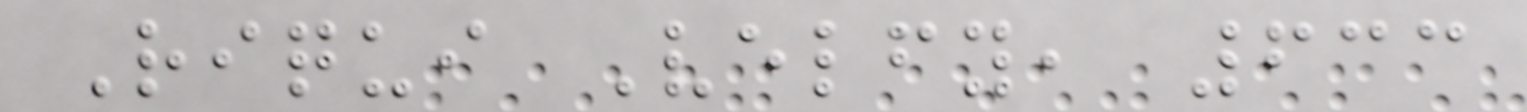Riqui Velfy, 633
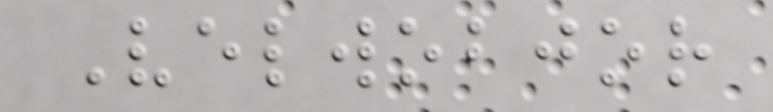Velwobjor
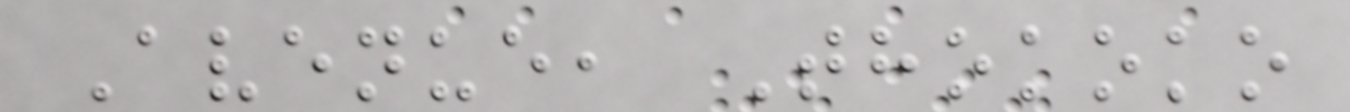Avenue, Thokoko
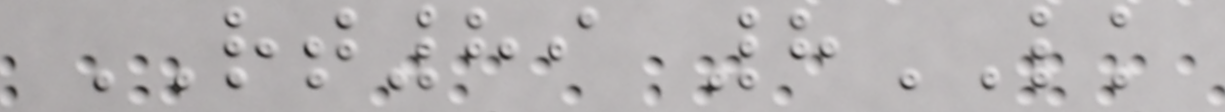RT89 8LK
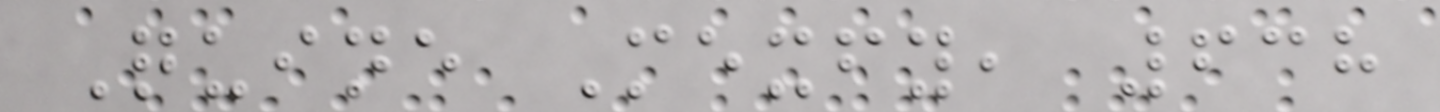Quine Mexfy, 638
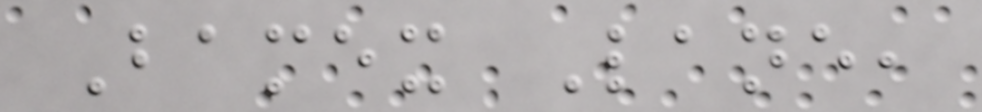Bamex Lane,
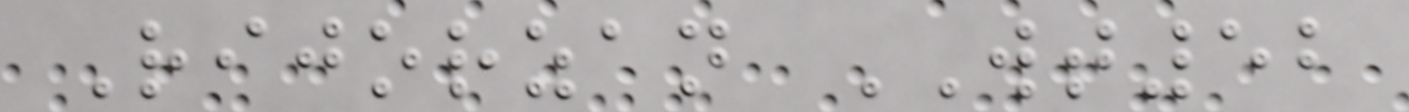Rijorzan WT52
